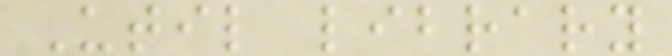Util library
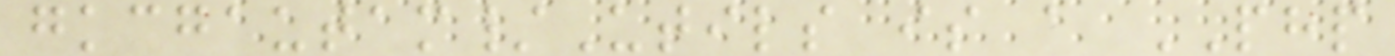gkcgautam/Utils is a PHP
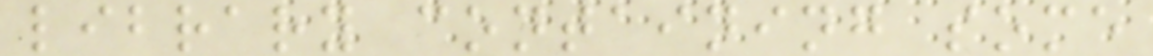library containing some
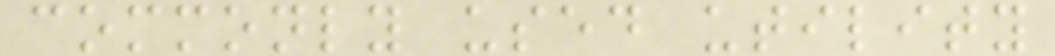commonly used utility
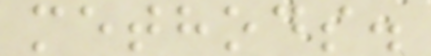methods.
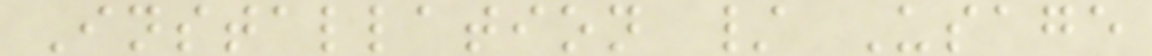Installation / Usage
